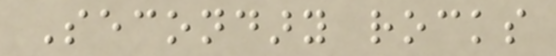Secondary rocks
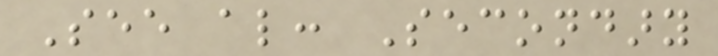See also: Secondary
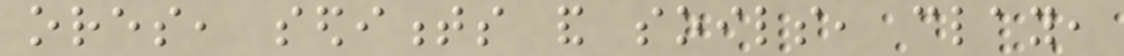ores, sediments and soils, clay,
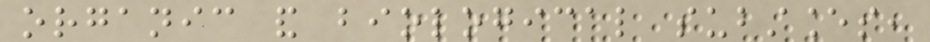organic and biological substances,
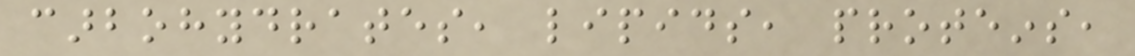carbohydrates, lipids, proteins,
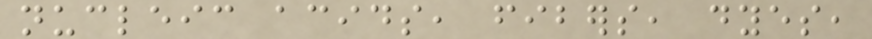nucleic acids, fibers, dyes,
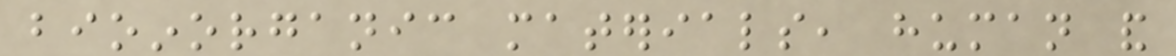bioinorganic materials, human and
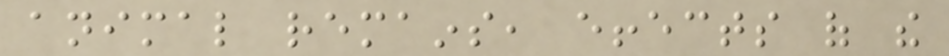animal remains, effects of the
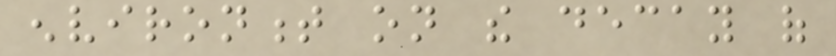environment on the decay of
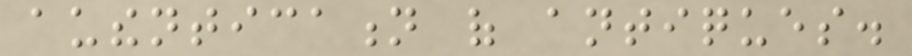authentication of antiques.
